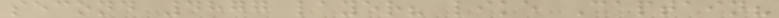second 4877 layer? like Captain?
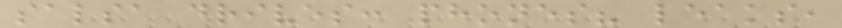salsa drives: phones? leaks,
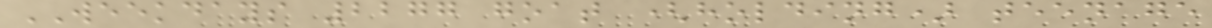WEEKDAYS 2277 goat (holding) teenage
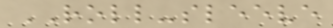ROLL-sleeve
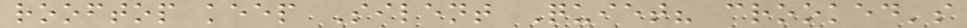rooftop keep Silent Quiet? crooked's
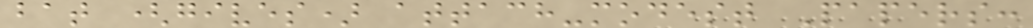bat (gives) attach-modest Papers:
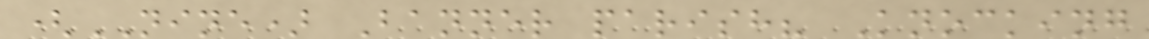(NINE) Banner parish? Knocking
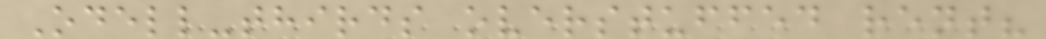Odell-thirds overstuffed rent?
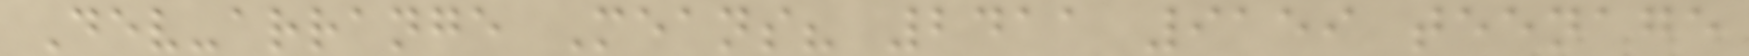Dev-arrange Means? 2411 9159 teenage
